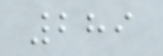289
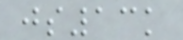js13k
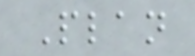Plan
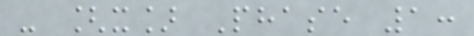- [x] Phase 1:
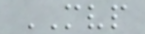MVP
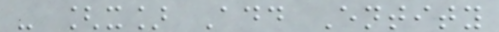- [x] Add Entity
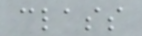class
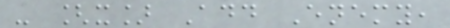- [x] Add Enemy,
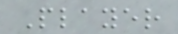Player
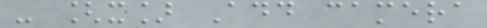- [x] Add camera
